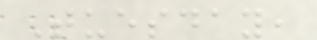Tuesday,
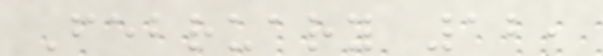February 12,
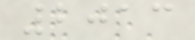2013
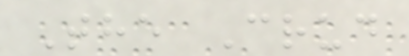The Crud
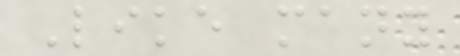Like many
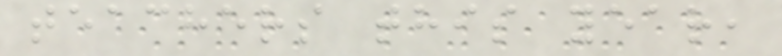teachers this year,
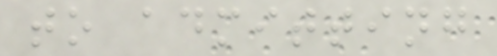to admitting
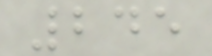245
